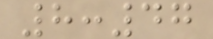8:47
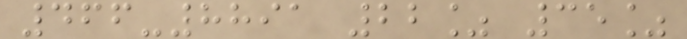466-8891 22% 35%
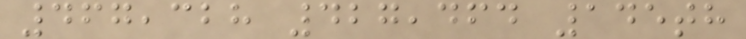467,328 427,464 145th
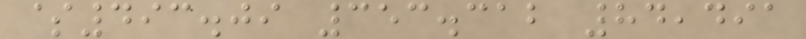$493.09 353.312 84,491
